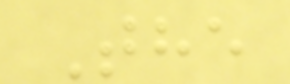The
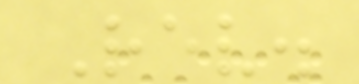Rev.
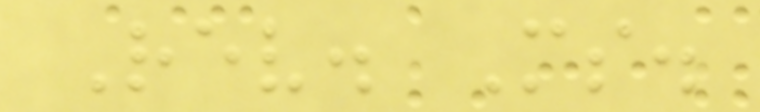Rev. Ms.
